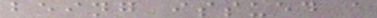being issued a
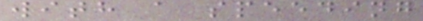with a speeding
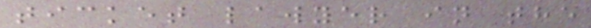ticket lawyer in the
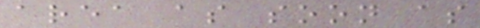area as soon as
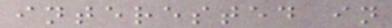interested in
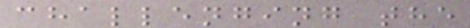challenging the
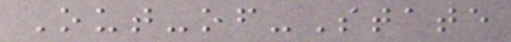Out-of-State
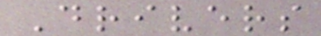Drivers
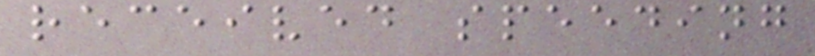received speeding
